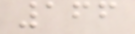166
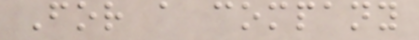For a company
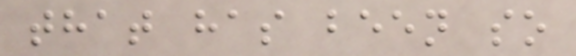that has been so
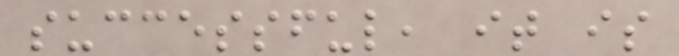successful, it is
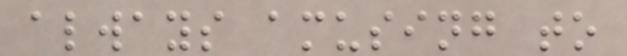always amusing to
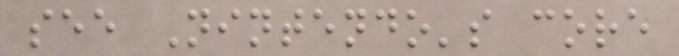see Nintendo's core
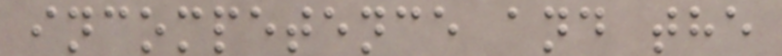incompetence and the
